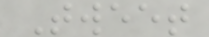Tweet
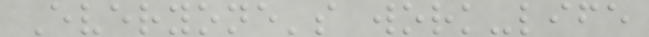Everyone's work-life
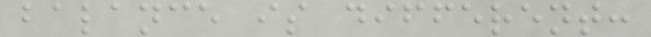balance is different:
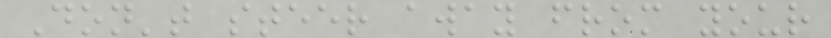Don't steer away from your
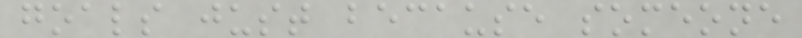goals just because someone
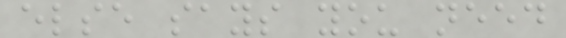else says you need
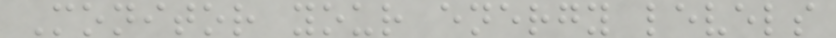Monitor your energy levels
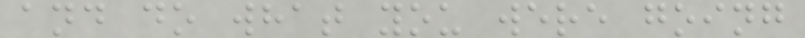and do what you were going
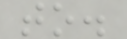to.
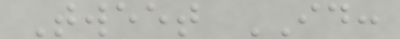Tweet ID:
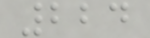224
